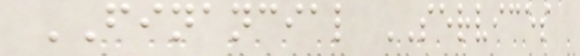FINANCIAL SERVICES
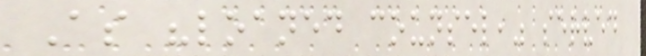As "loaned counsel," served
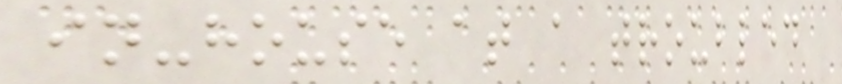in-house at a troubled
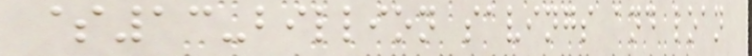$13-billion savings and loan
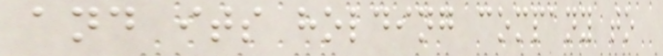and its holding company to
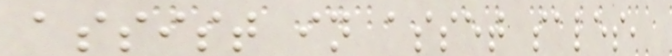assist in asset sales,
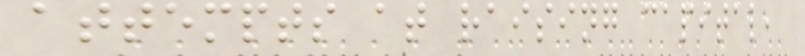attempts at raising capital,
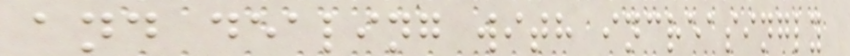and dealing with increasingly
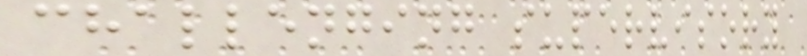challenging supervisory
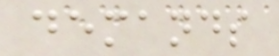demands
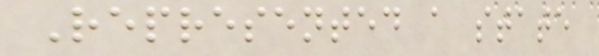Represented a state
